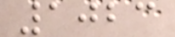1023
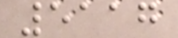5117
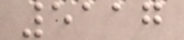5117
